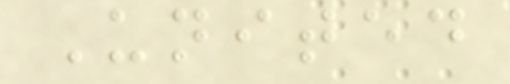United
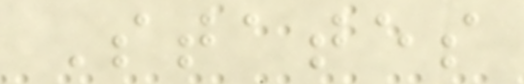States
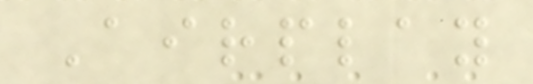Airplay
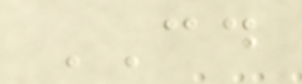CD
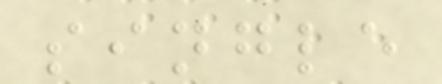single
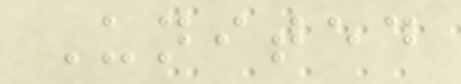United
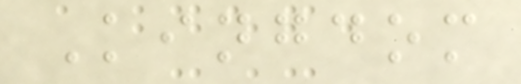Kingdom
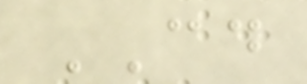CD
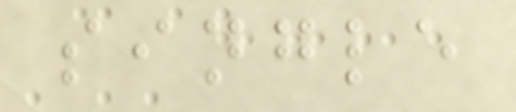single
